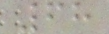68
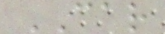CAR
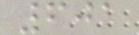601
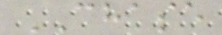CHASE
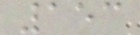153
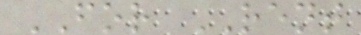FOR RENT
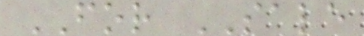FOR SALE
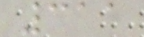311
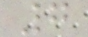7
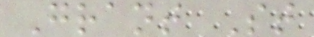Grant St
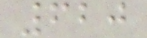620
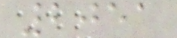2051
